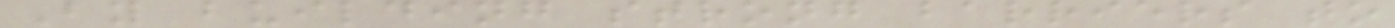By building strong barriers to
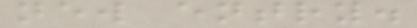new entry.
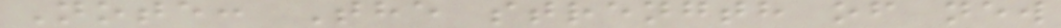Note: The strength of new
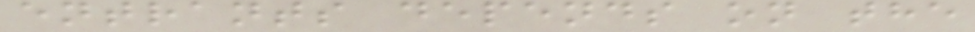entrants depends on the
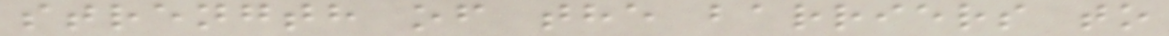strength of the barriers to
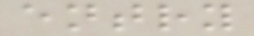entry
